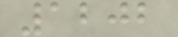1202
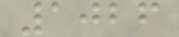1026
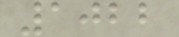1022
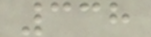338
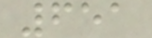651
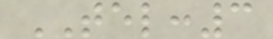TEL:3
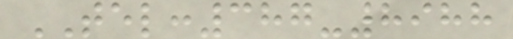TEL:387-8988
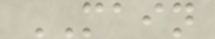MAIN
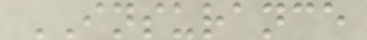INSURANCE
